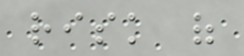risk of
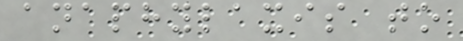anaphylaxis to
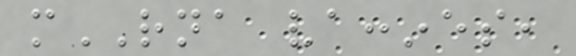mRNA vaccines,
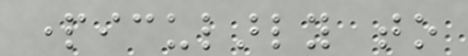particularly to
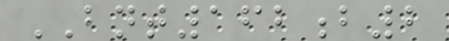BNT162b2
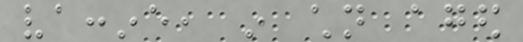vaccine, in children aged
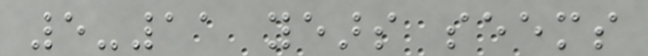5-11 years seems
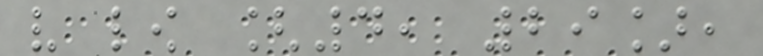very low [4, 29],
